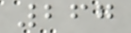267
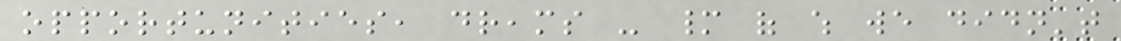opportunities, dreams - many of which we didn't
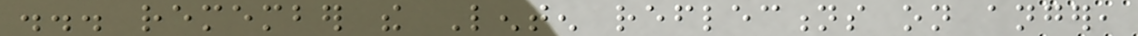... remember the Lenten reflections on anger,
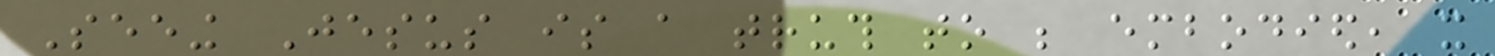Seeing Jesus is a truth to be embodied, it
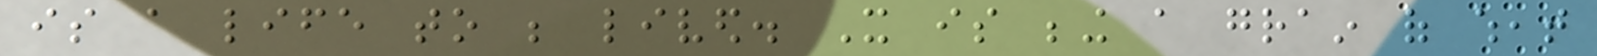is a life to be lived. It is being a grain of wheat
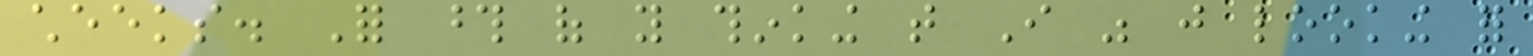cheeks. For those of you thinking that I was just looking for
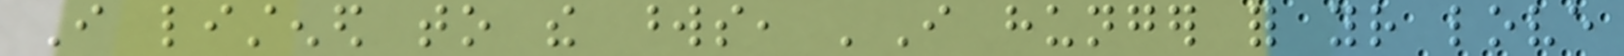I listened to the words, 'I hunger for your love
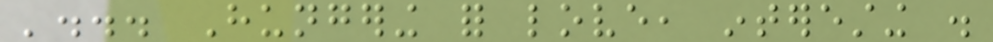'... Hungering for love, interesting .
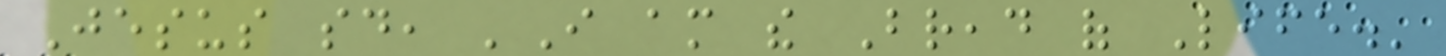Jesus said, 'I am the Bread of Life.'
